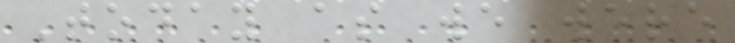Today as we were
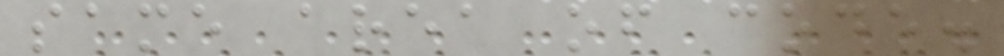same area of code.
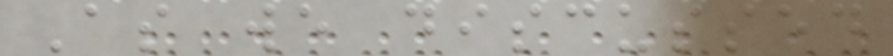As we discussed
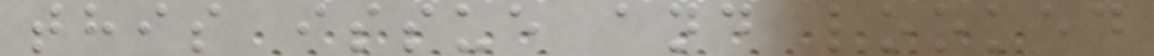this issue and looked
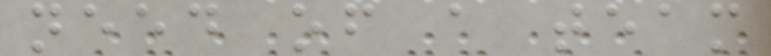need of a team
